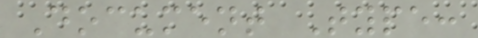Document Type:
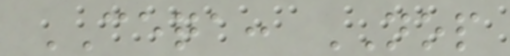CEQA: NOP
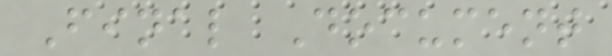Final Document
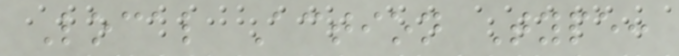Local Action Type:
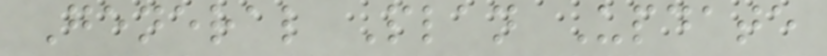General Plan Update
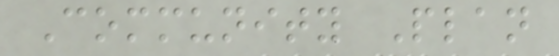Community Plan
